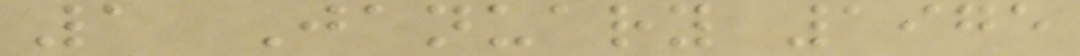1 January 1975
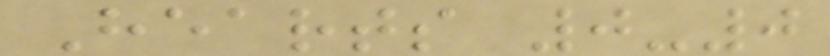Hearts 0-0
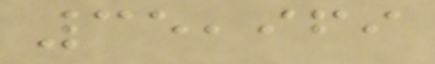35,969
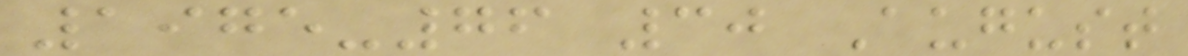1975-76 30 August
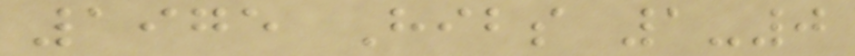1975 Hibs 1-0
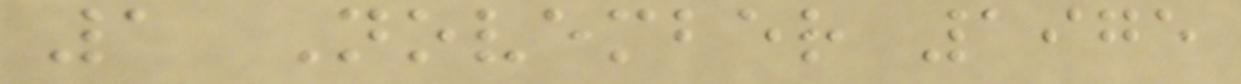1 November 1975
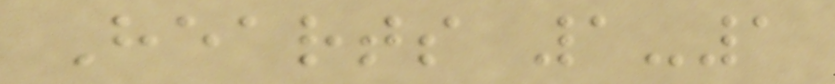Hearts 1-1
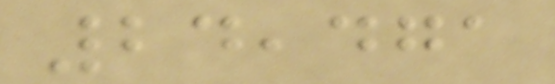24,471
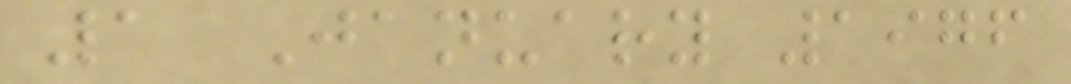1 January 1976
